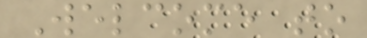Welcome to
